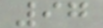97
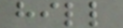hill
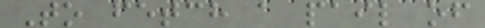To fetch a pail of
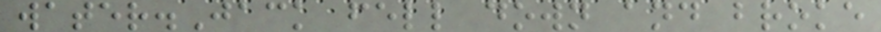water.Jack fell down and broke
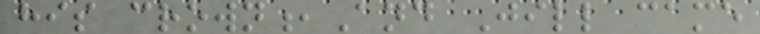his crown,And Jill came
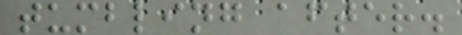tumbling after.
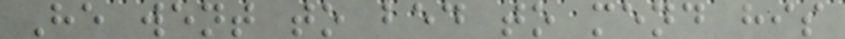He went to bed to mend his
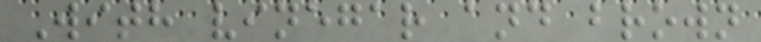With vinegar and brown
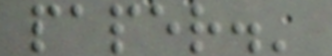paper.'
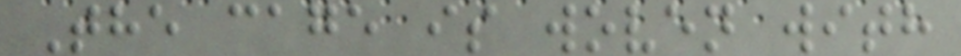The cage is woven with
